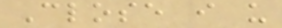Close i u
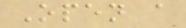Open a
